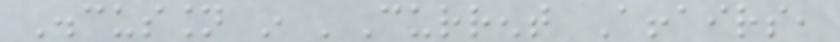Discussion in 'Current Affairs,
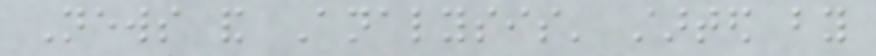News and Analysis' started by
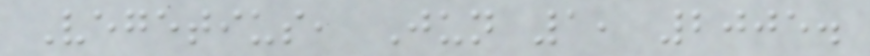Vegetius, Jun 1, 2005.
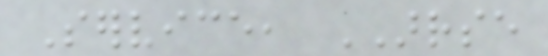Service, ARRSE
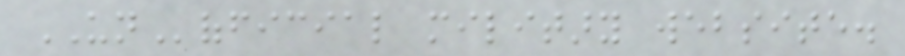UNofficial military website.
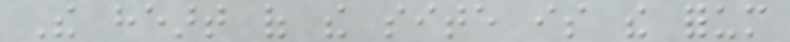The heart of the site is the forum
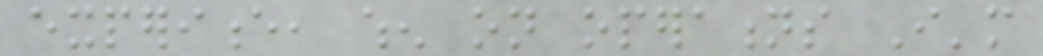experience, when on operations I'm
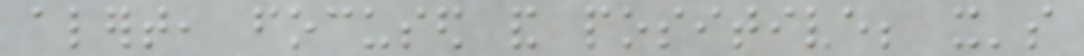alert, focused and positive; it's
